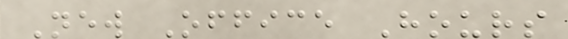New Office Hours
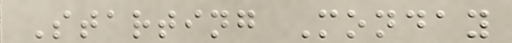Starting Monday
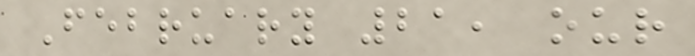February 21, our
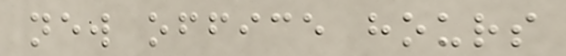new office hours
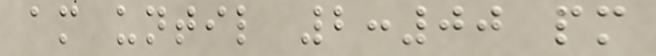am until 2:00 pm
